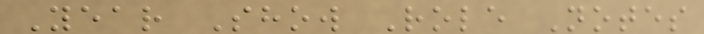Year Show Role Notes
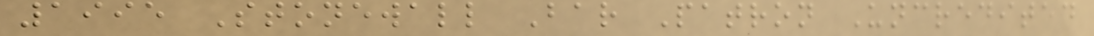1995 Stonewall Bar Patron Uncredited
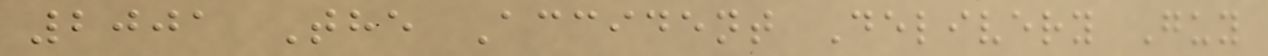2001 The Accident Delivery Guy
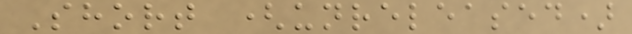Short (unreleased)
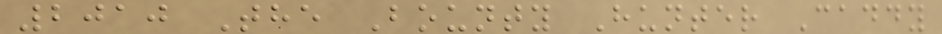2010 The Bounty Hunter Caddy
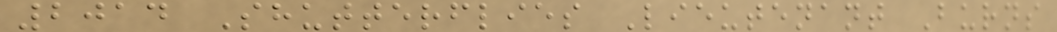2014 Shutterflies Lieutenant Burns
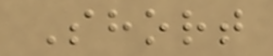Short
